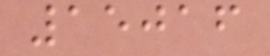15016
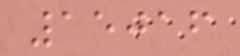15016
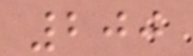200
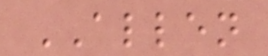ALLEN
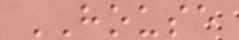HOUSE
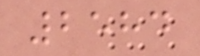2584
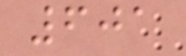601
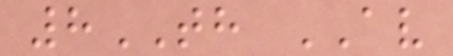8TH AV
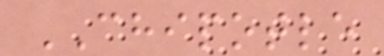CHIPOTLE
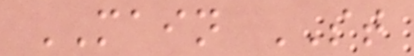MAIN ST
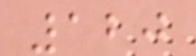120
